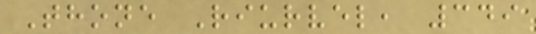Thone Riurvel, 349
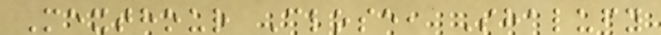Mexthour Close, Shalufy
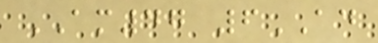AM47 6AD
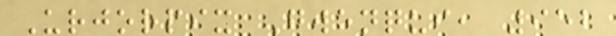Urjorpix Gwenqui, 952
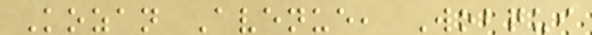Kozan Avenue, Wobqui
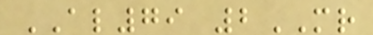AL79 2MR
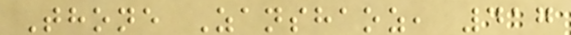Thone Zanshaoz, 417
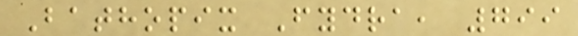Bathopix Fydra, 799
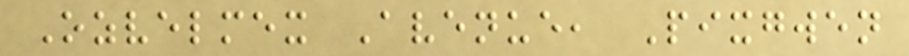Ozvelmex Avenue, Pixgwen
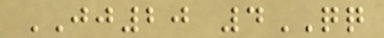JJ20 4QQ
